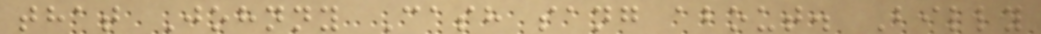that Johnny Cash sang about. Billy
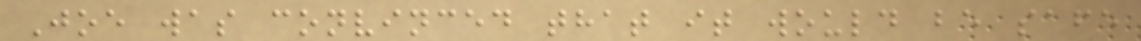Joe was convinced that it would be safe
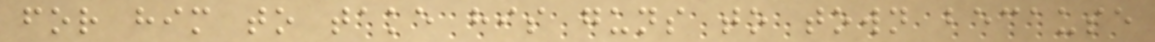for him to take his guns to town because
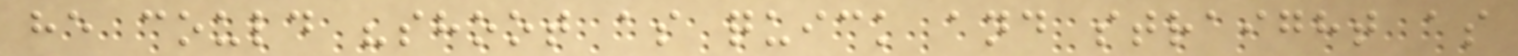he could "shoot as quick and straight as
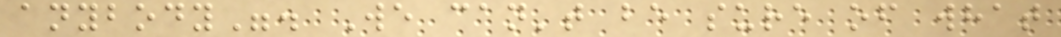anybody". We can't be sure of what
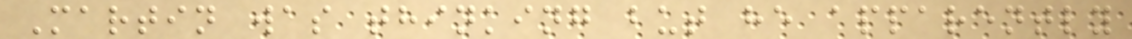Martin was thinking but he apparently
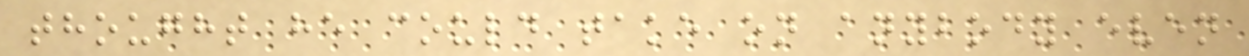thought he could take on anybody even
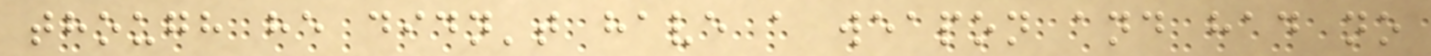though he didn't have a weapon and had no
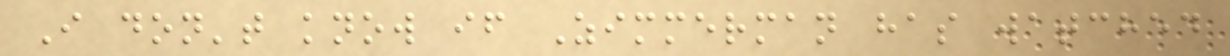I don't know if Zimmerman has watched
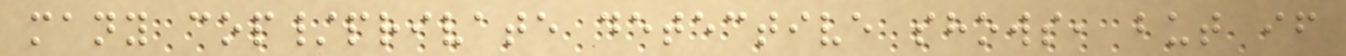many cop/private detective shows, but if
